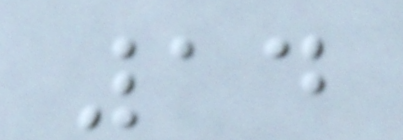14
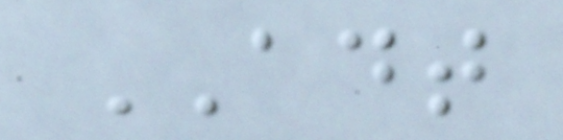ADT
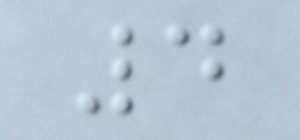4
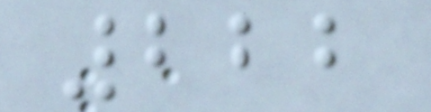222
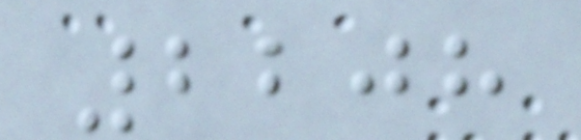2208
